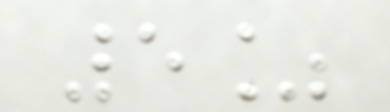5%
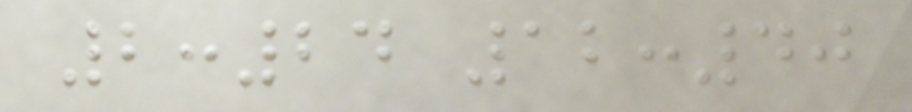2:24 12:40
